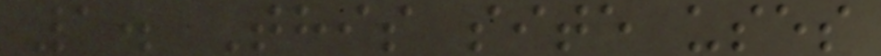1. This site uses
